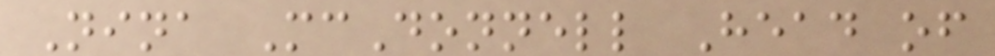Nina McDonnell Head of
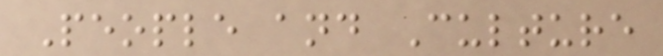People and Culture
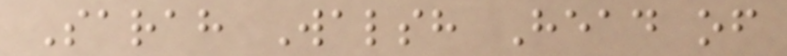Sarah Walsh Head of
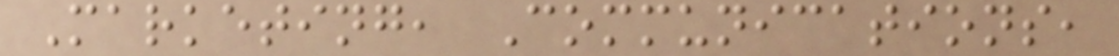Marketing, Communications,
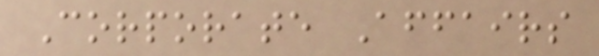Corporate Affairs
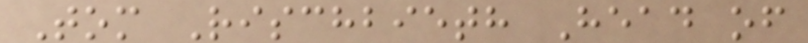Tom Rischbieth Head of
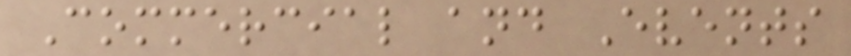Commercial and Events
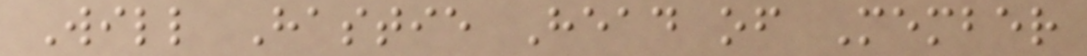Will Hastie Head of Member
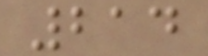214
